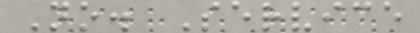No. Service
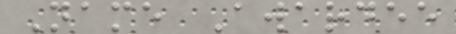Name Awardee
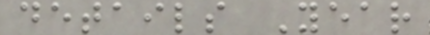details Year
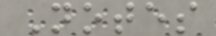Notes
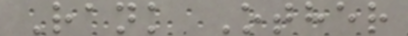Rank Other
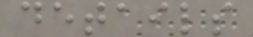details
